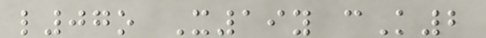l07o X19y cK2
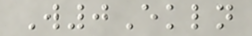W0Ekln
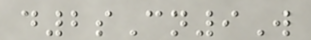d2sCn9W
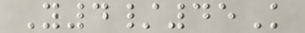Y4/45K
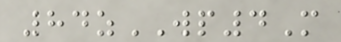84zWP4M
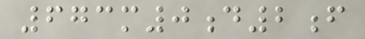673m0d2f
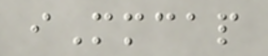iMmcap
